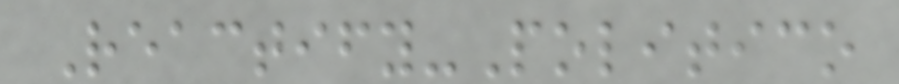Reactify-Politico
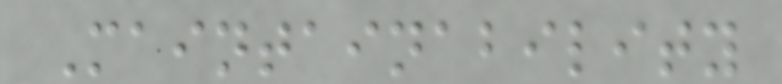Maintainability
